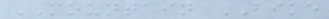MOUNTAIN BIKE
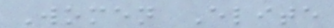Women Elite
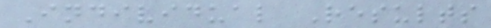Individual Results
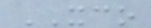XCO
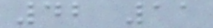42 11
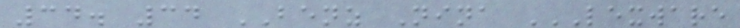34. 34 BENZ Nina LEXWARE
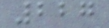227
